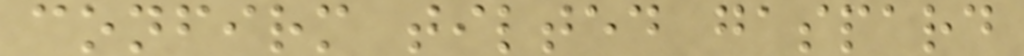confirm tilted gaspard
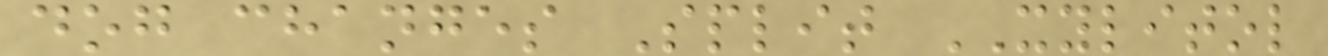dog changes Split XYLITOL
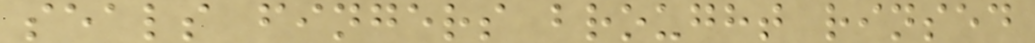seals fingers brought rinsed
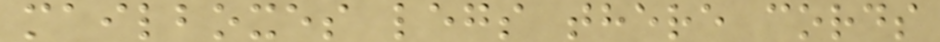mailboxes legs there cords
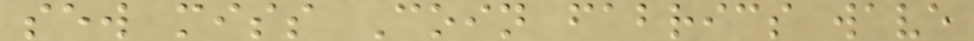sew miss Coin fabrics wave
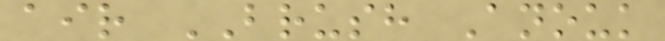air BRUSH Anouk
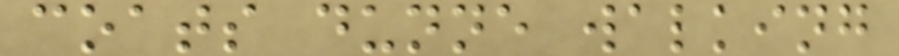coats dunne walking
